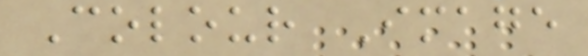Colour Image
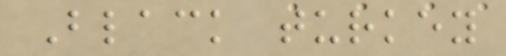Black turkey
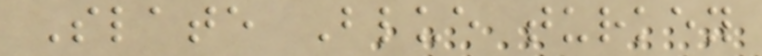Slate Blue turkey
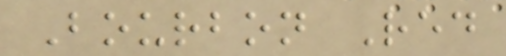Bourbon Red
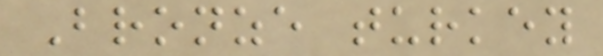Bronze turkey
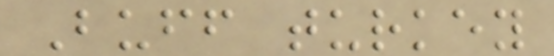Buff turkey
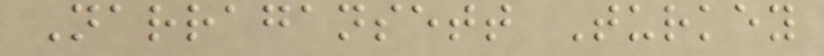Narragansett Turkey
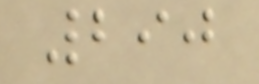290
